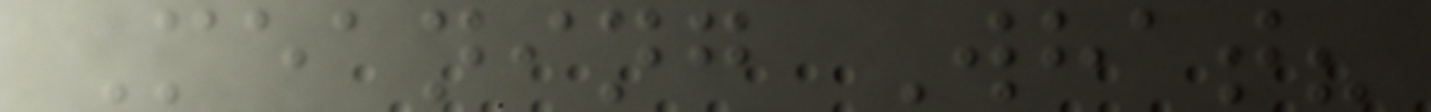Meaning What?
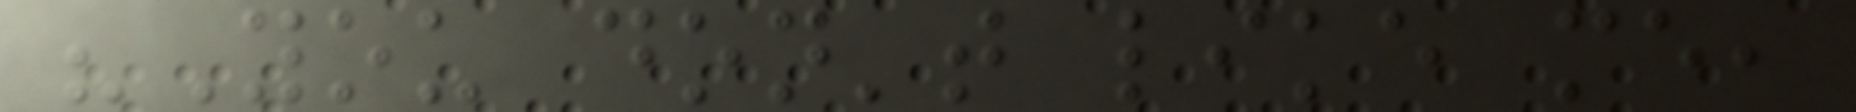"You don't like me,
